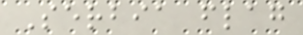Serbia flag
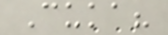Cuka?
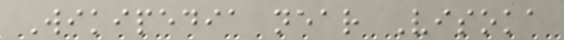Wikipedia near Visoka
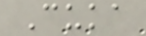Cuka
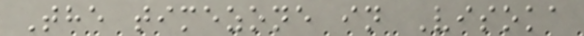The timezone in Visoka
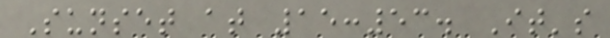Sunset at 15:53. It's
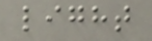light
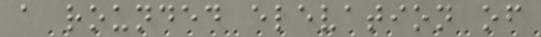a rounded elevation of
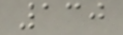130
